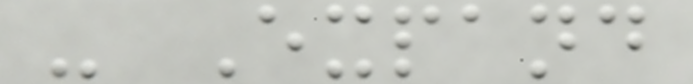- Expand
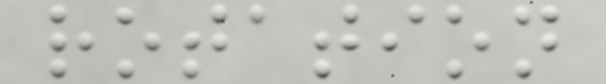rotation
